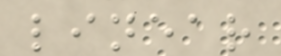linear
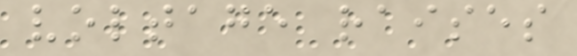voltage raises
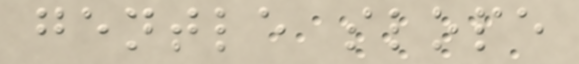gentle slope
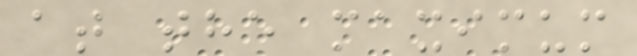at the maximum
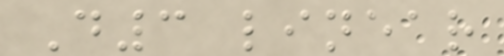D3 linear
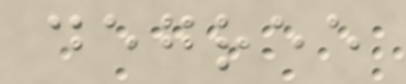degree
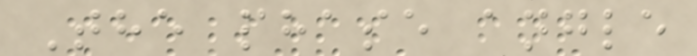The phase angle
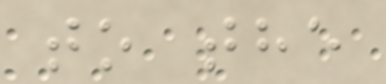to the
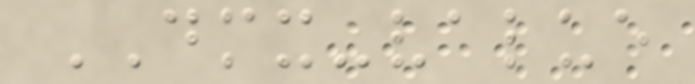DMX-value
